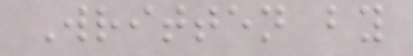Written by
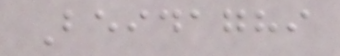Beidaghi
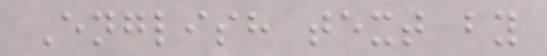English text by
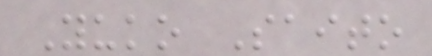Yuko Saito
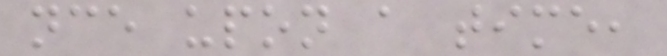nce upon a time,
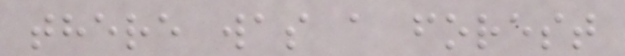there was a forest
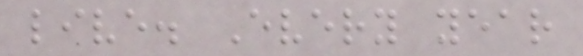live. Every year
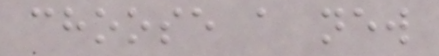choose a new
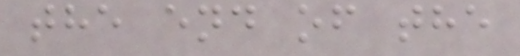the end of the
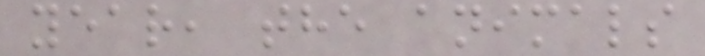year, the animals
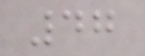47
